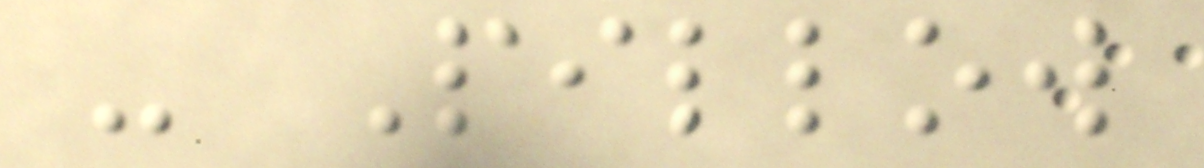- Pillow
